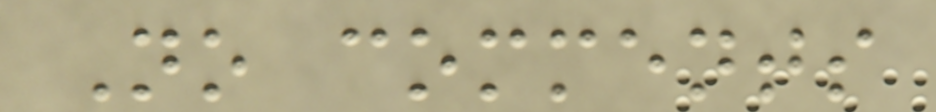No comments
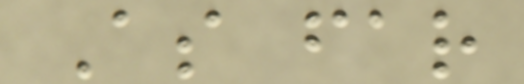As far
